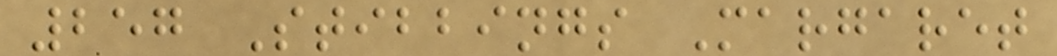257 Stibbings Margaret
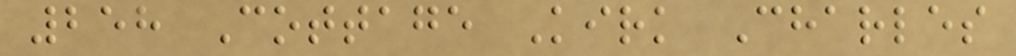258 Cottage Kirk Charles
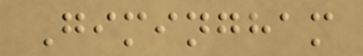Gimingham
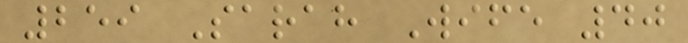259 Sarah Wife 40
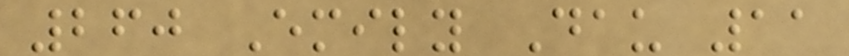260 Emily Dau 11
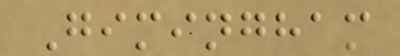Gimingham
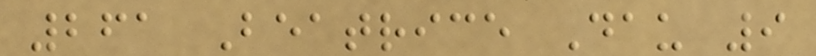261 Beatrice Dau 9
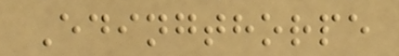Edingthorpe
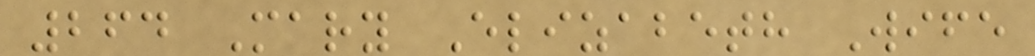264 Mary Elizabeth Wife
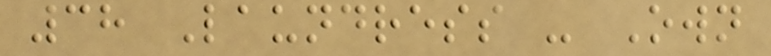38 Laundress - Own
